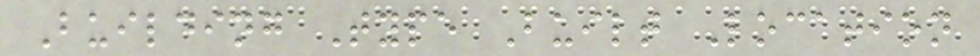Building Type Built Location
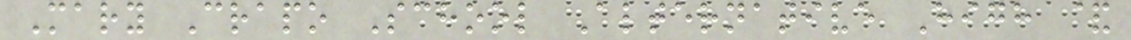Mary Crapo School Alternative High &
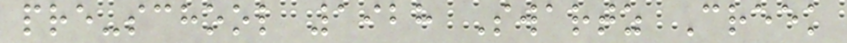pre-school 1928 Swartz Creek
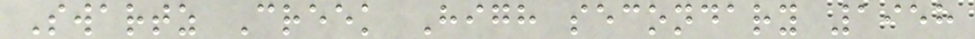Swartz Creek High secondary 1958
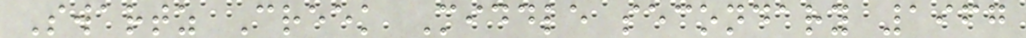Swartz Creek Middle secondary 1967
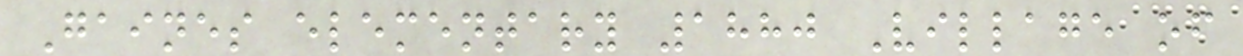Gaines elementary 1880 Village of
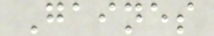Gaines
